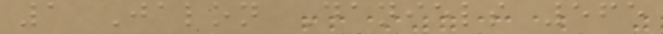1 Jalon Daniels 565
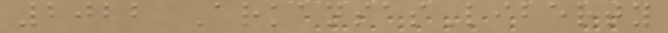2022 ArkansasLiberty
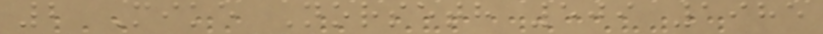2 Mike Norseth 509 1985
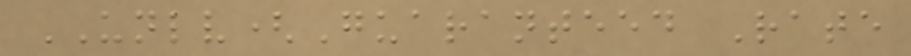UNLV(Guaranteed Rate
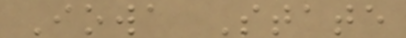Iowa State
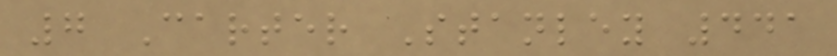7 Carter Stanley 441
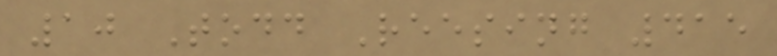10 Todd Reesing 415
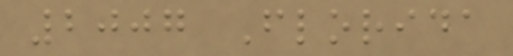2007 Florida
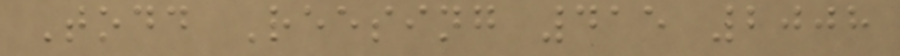Todd Reesing 415 2008
